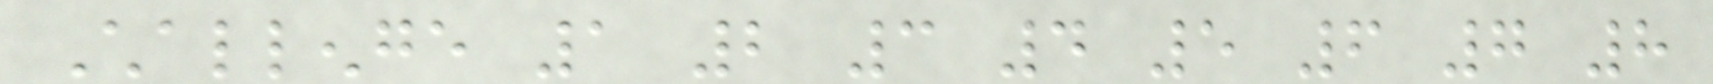Challenge 1 2 3 4 5 6 7 8
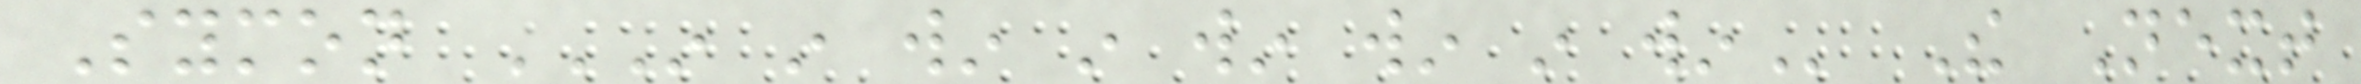Symon IN IN WIN IN WIN WIN IN WIN The Next
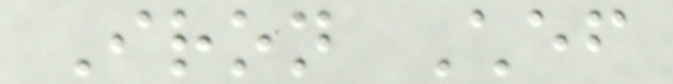Iron Chef
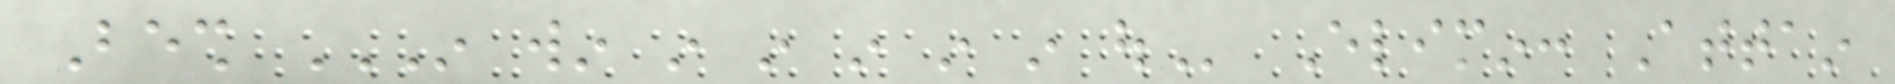Besh IN WIN IN IN IN IN IN OUT Elimin: Attain
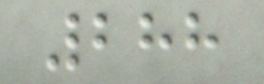288
